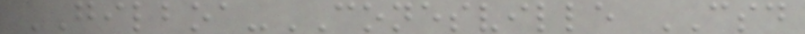GILBOA-CONESVILLE CSD
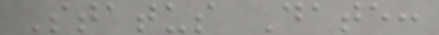Status Date:
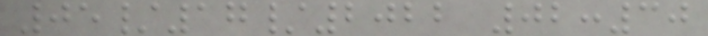05/17/2022 02:30
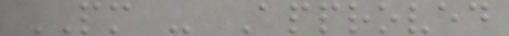PM - Approved
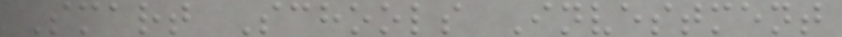Smart Schools Investment
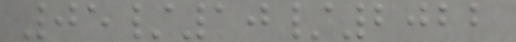05/10/2022
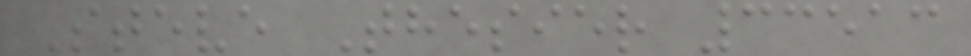Steve Thesier 33513
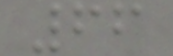66
